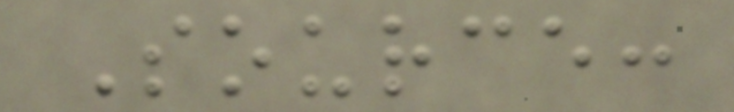Source:
